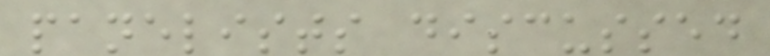panelists discussed
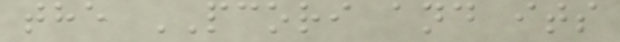the PCORI and its
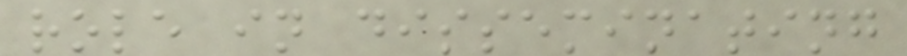role in disseminating
